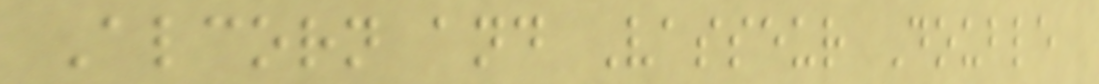Alcorn and Vasseur Double
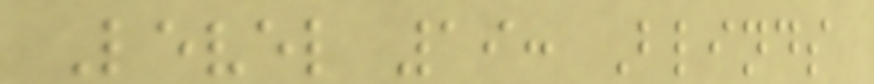Level 19: Blinds
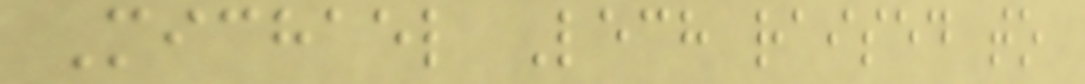Michael Lech raised to
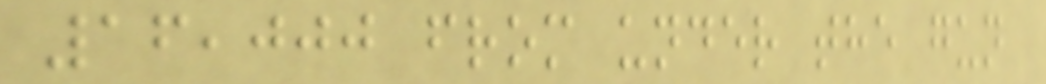16,000 from under the gun
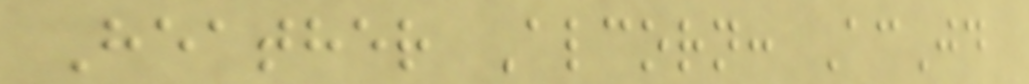Heather Alcorn: AcJd
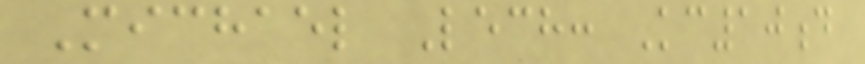Michael Lech: Kc10d
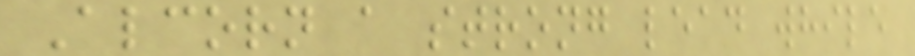Alcorn a strong lead while
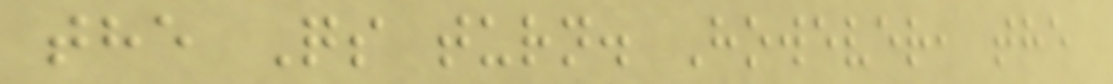the Qs turn. However, the
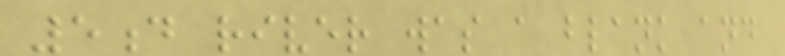5d river was a blank and
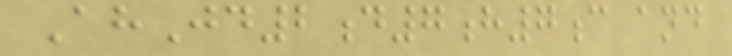AhJd2d7h7c and
